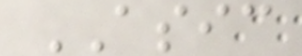ASIC
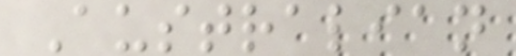Australian
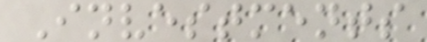Investments
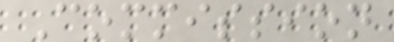Commission
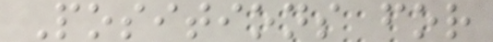Positions for
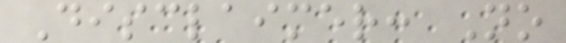Disclaimer: No
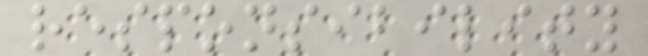responsibility
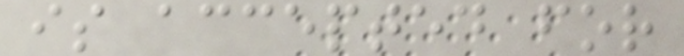is accepted for
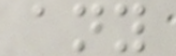any
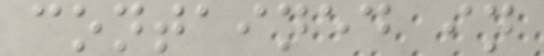contained in
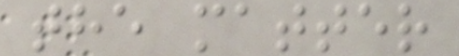the matter
